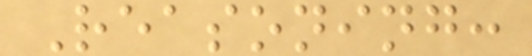Reasoning:
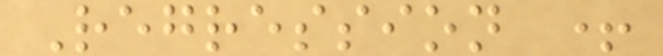Regression +
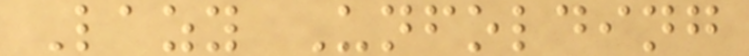Lazy Unfolding
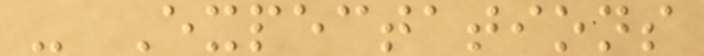- Expectations
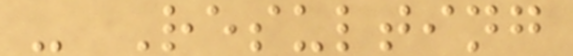- Resulting
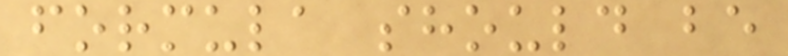formula should be
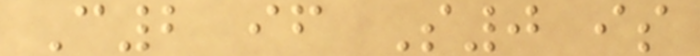C2 if S0 is
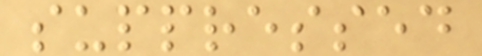suppressed
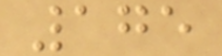175
